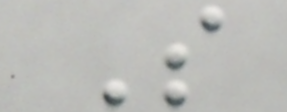S
